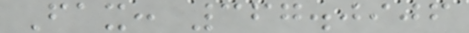Fax: 367.0906
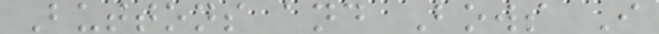Buttons and Bows I
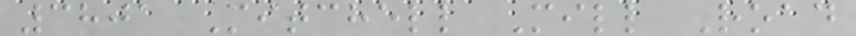3801 Mitchell Mill Road
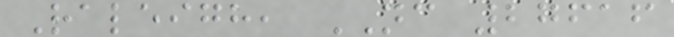Raleigh, NC 27616
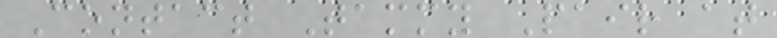Contact Tammy Pair at
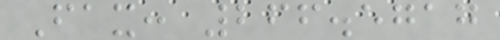Fax: 266.5717
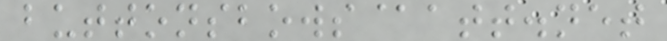buttonsbows@att.net
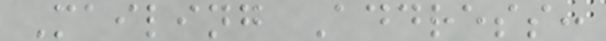Mailing Address:
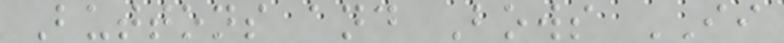Buttons and Bows II
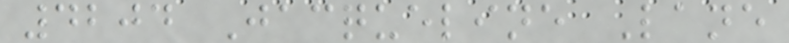4204 Jacqueline Lane
